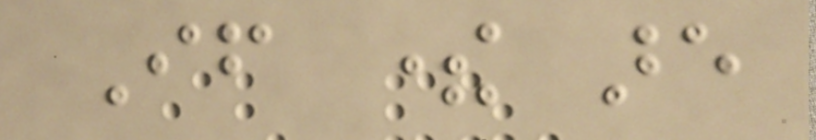If there are
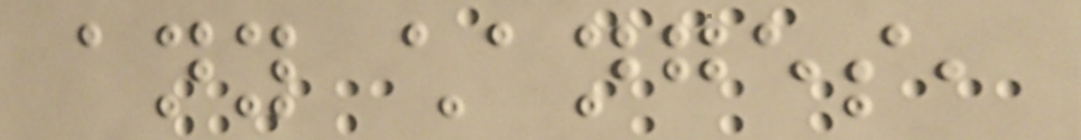any changes,
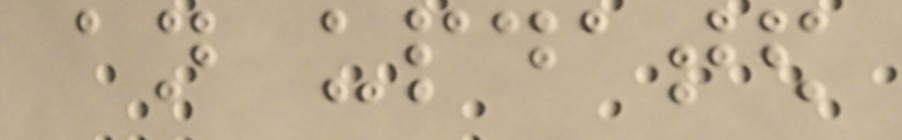an updated
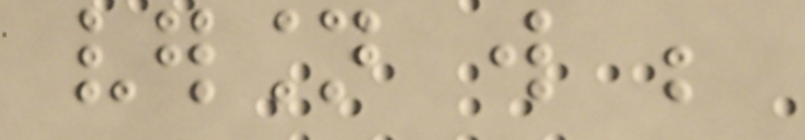version will be
